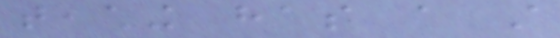teaching has a still
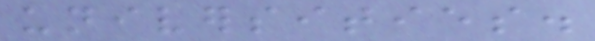universities.
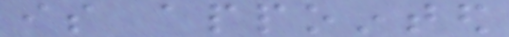is appointed
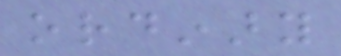ordinary
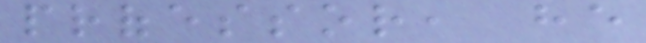professor, he
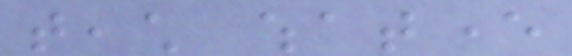teach whatever
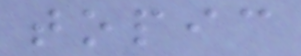topic
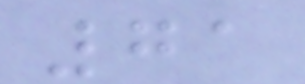71
